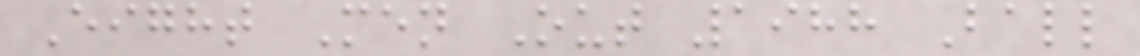Eight Men Out 1988 Ball
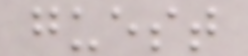guest
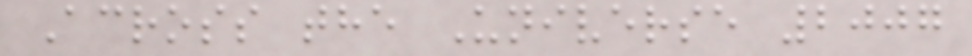Across the Universe 2007
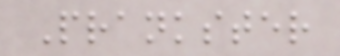Prankster
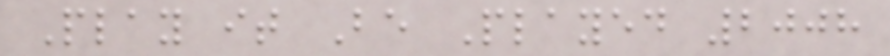Play it Be Played 2008
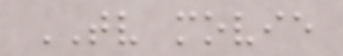TV movie
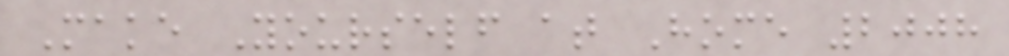Make Yourself at Home 2008
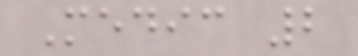Medic 2
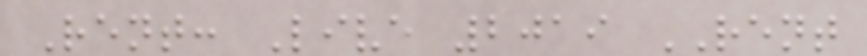Rent: Live 2019 RENT
